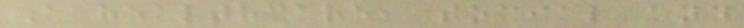A healthcare, social and
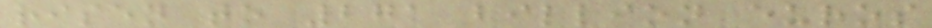risen to 271 billion euros
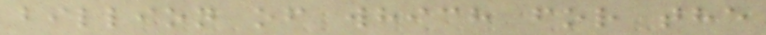billion of which for the
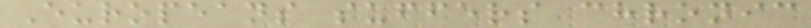Europeans suffers chronic
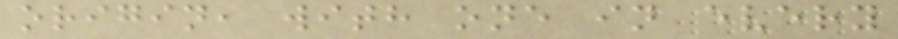origin, with one in every
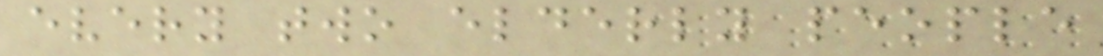every two elderly people
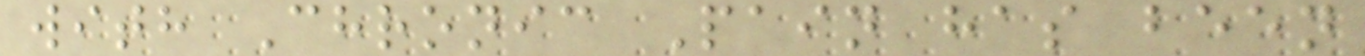with Chronic Pain has been
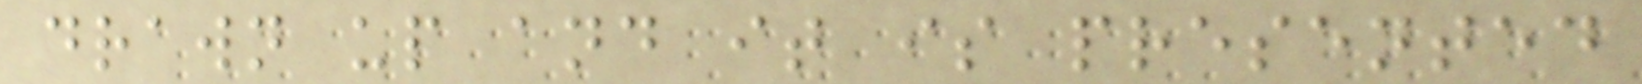drawn up and it is presented
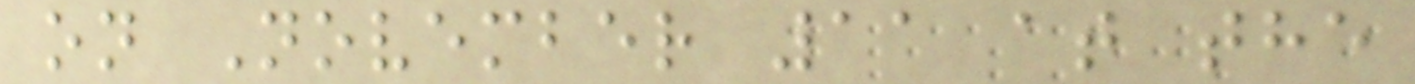on November 11 at the
